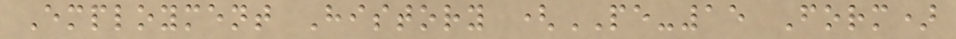Employment History (PE-15 Form)
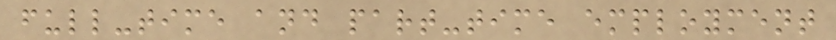full-time and part-time employment
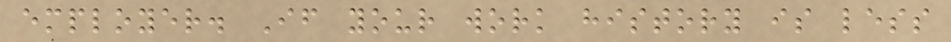employer. If your work history is less
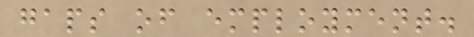gaps of employment.
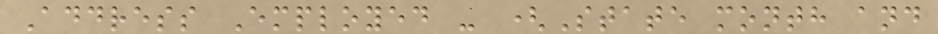Address Employed - (State month and
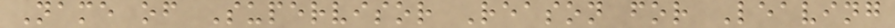Name of Supervisor Reason for Leaving
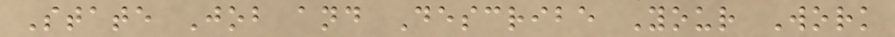State Job and Describe Your Work
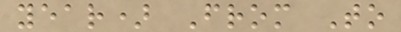year) From To
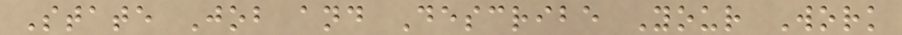State Job and Describe Your Work
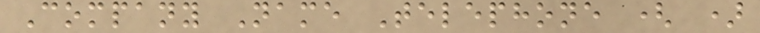Company Name Telephone ( )
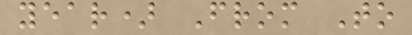year) From To
